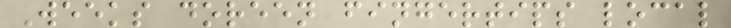Weeks doreen fingertips local
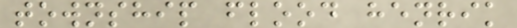township flood henrik
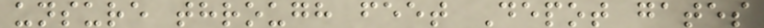unsure through feet Depot gates
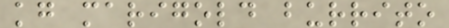kg marigold burrito
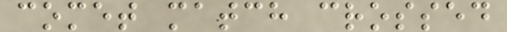comet match crossed
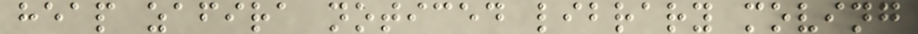heap zafira noticed library moving
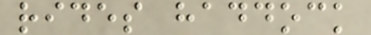rides haddock
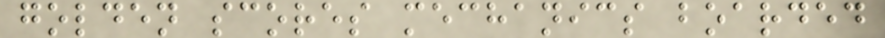golden scores mechanics boarded
